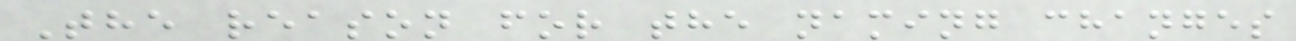The reason for the naming changes
